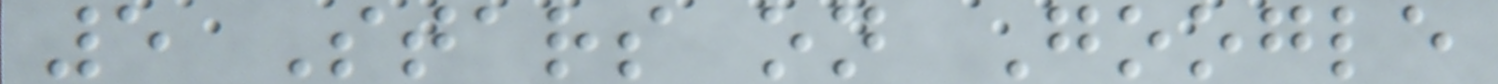5 Stars on Google
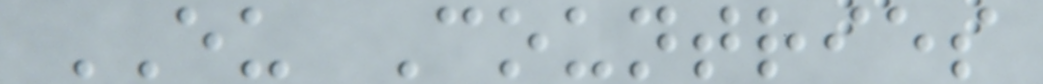EU Countries
